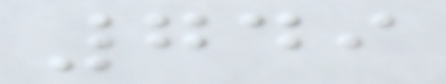749
